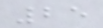25
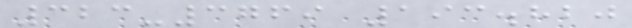323-3769 193.820
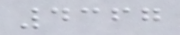4367
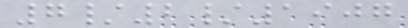7/2/1907
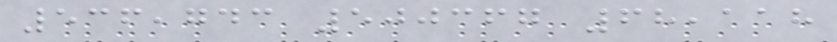536,743 500367 68,118
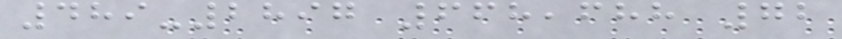489-2897 668,688 72
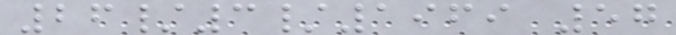26/3/1969 57
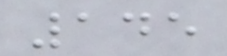145
